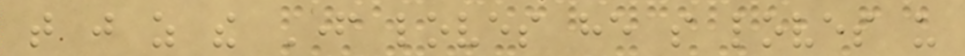that just as the Father loves he so loves us
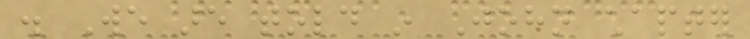. We are told in John chapter
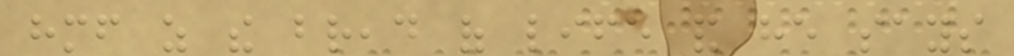himself as the bread of life and he says
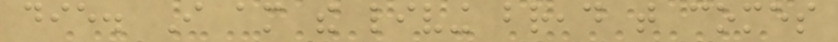die. I am the living bread that comes
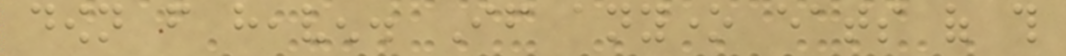down from heaven. If anyone eats of this
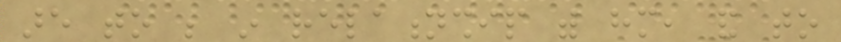are to be in relationship with him, and to
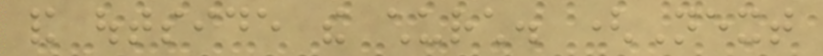and outside the church. (Next
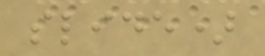slide)
